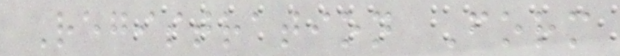Registration Form
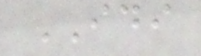IDI
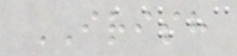IRISH
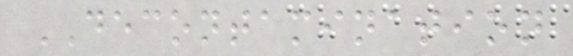DECONTAMINATION
